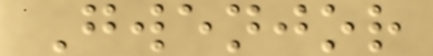Gwenjor
